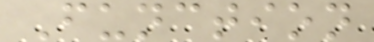Function
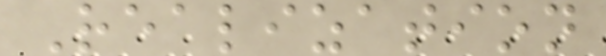Realization
